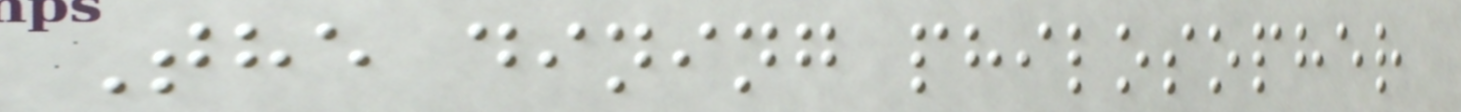The dining philosopher
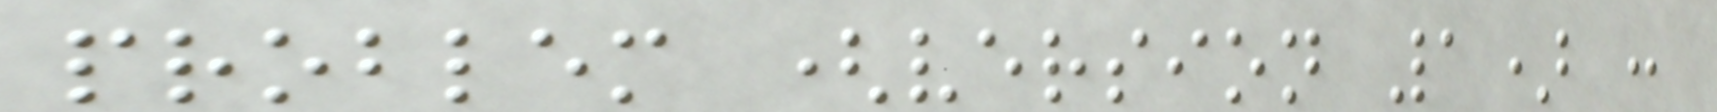problem (version 1) :
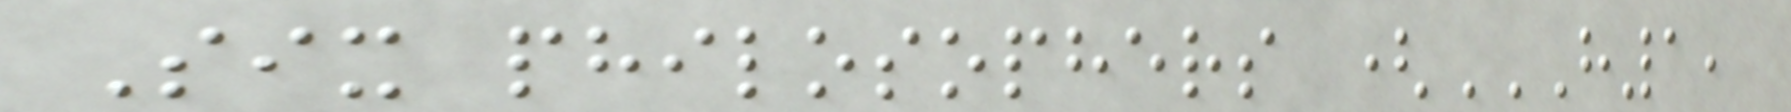Six philosophers (H1,
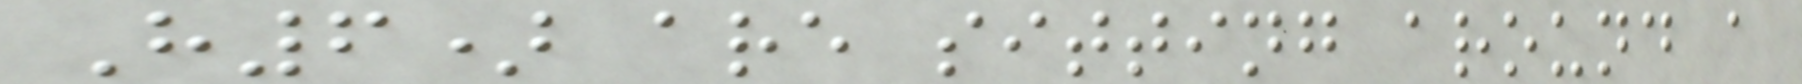H6) are sitting around a
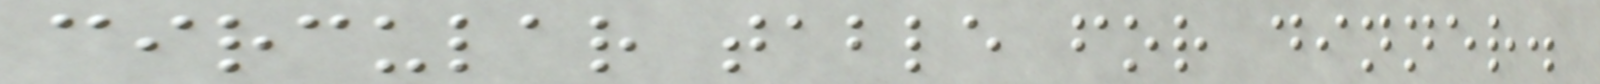circular table for dinner.
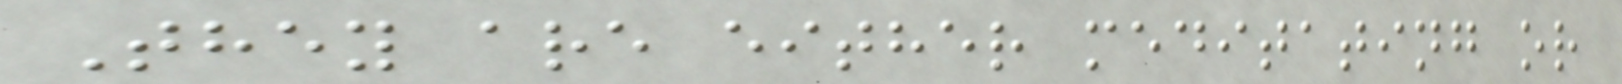They are either meditating or
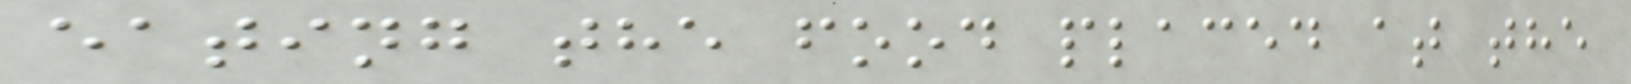eating the food placed at the
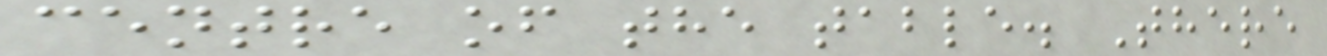centre of the table. There
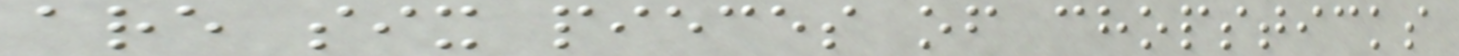are six pieces of chopsticks
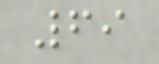69
